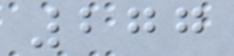277
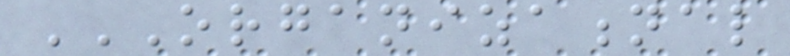ORGANIZATIONAL
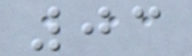03
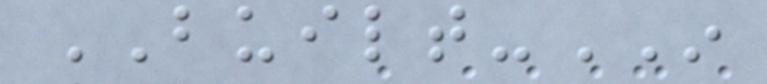BUILT-IN
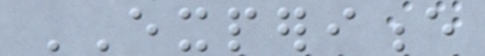EXPERIENCE
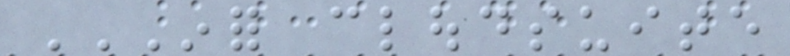INFOR CLOUDSUITE
